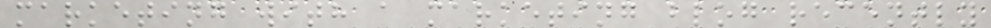marketing with a marketing blog recently
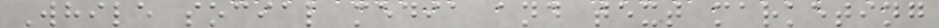While social media and text marketing
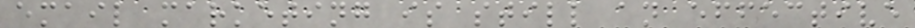email marketing is still an effective
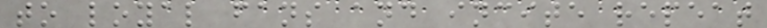to loyal fans and incite repeat
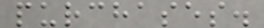purchases.
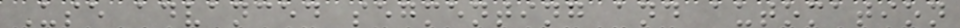Use advanced segmenting and automation
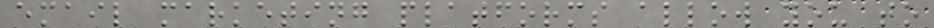email marketing platforms allow you to
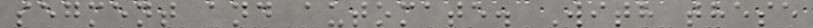segment and automate. With these
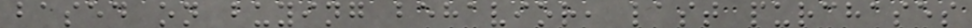based on buying behavior, last purchases
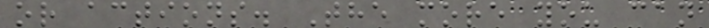or actions. The more you can
